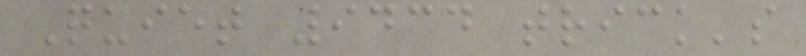Quiet 9434 trick's
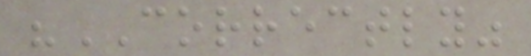"CORRECTLY"
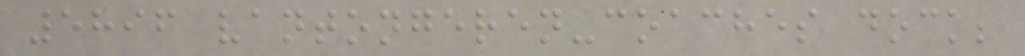5896 vantongeren-coaches dock;
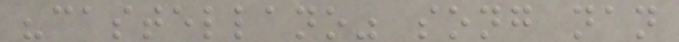"castellano" song nan
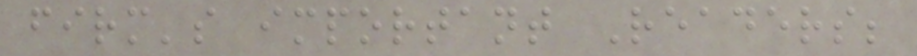firm's important Readers;
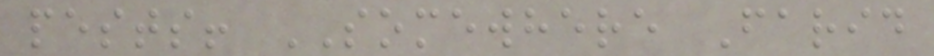pests! SOMEWHERE Farid
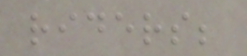riders;
